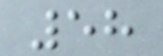58
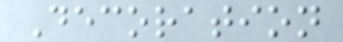Decoration
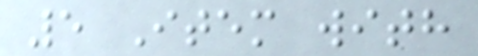5 Item with
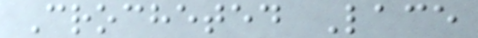Crocheted Lace
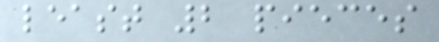least 2 pieces
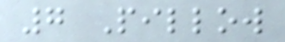7 Pillow
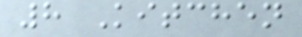8 Kitchen
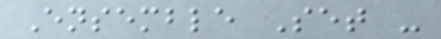Ensemble Set -
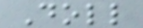Doll
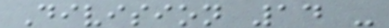Division 14 -
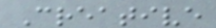Creative
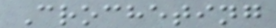Crocheting
